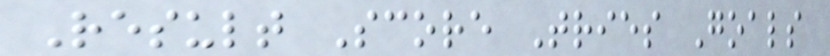Result Score Tries Goals
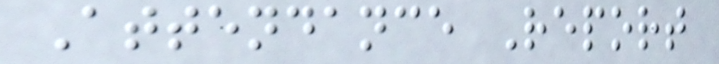Attendance Report
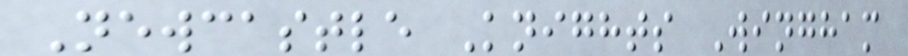Newcastle Knights Wingham
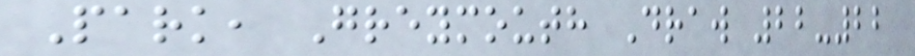Park, Greymouth Draw 22-22
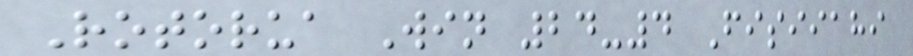Rotorua Win 24-4 Fisiiahi
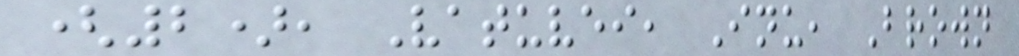(2), Vatuvei, Inu, Brown
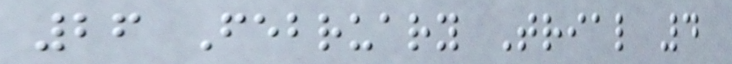26 February Trial 4
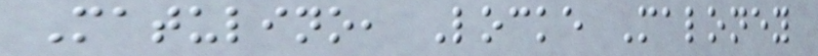Matulino, Locke Maloney
